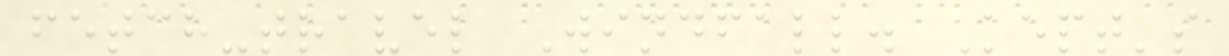fetch-travel Windfall. Kept's
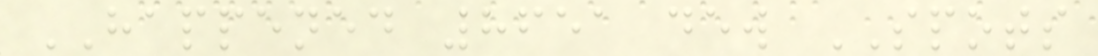HAPPENED 8651 dew SPOTS
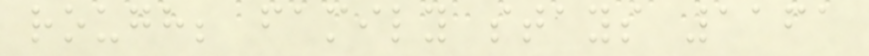rough; family stays 1161
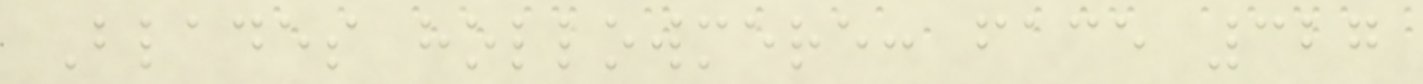Blades hollowmere: face 327
